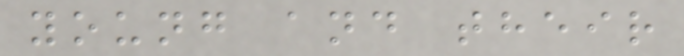young and their
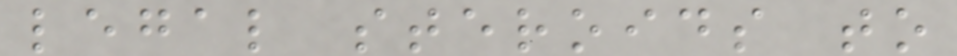legal steroids to
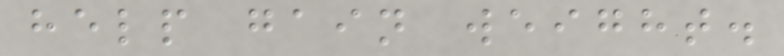help gain weight.
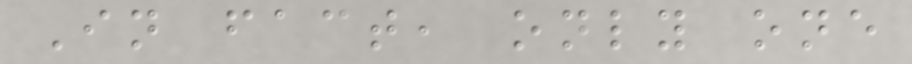In fact, only one
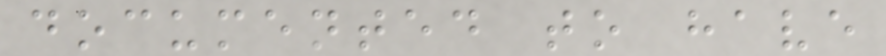documented to have
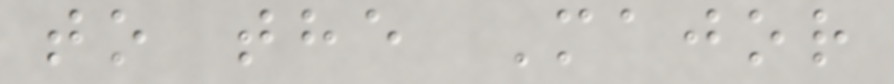to the Major
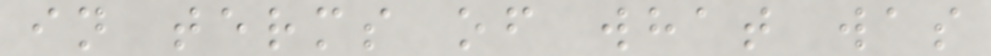in terms of what was
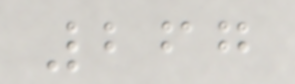267
